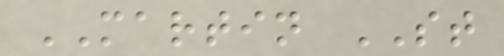MARTIN ST
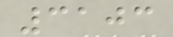3103
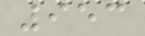953
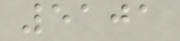5101
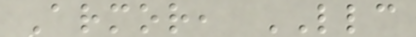Armor, LLC
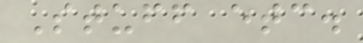Stuff etc.
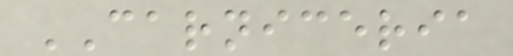CARNICERIA
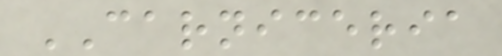CARNICERIA
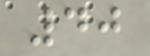40
